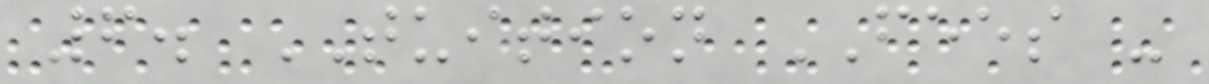6. TUITION FEES -
